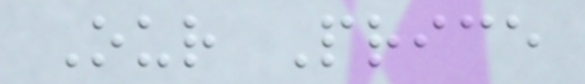Our Price
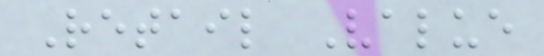Retail Value
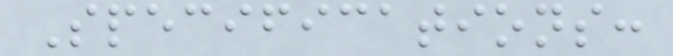Specifications:
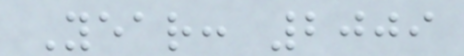Year: 2009
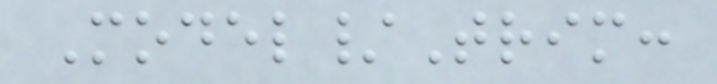Model/Trim:
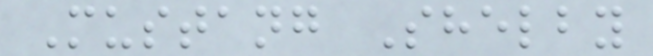Mustang Shelby
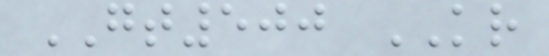GT500 KR
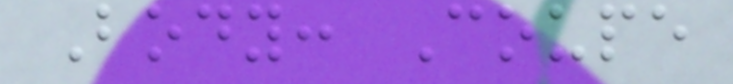Body: Coupe
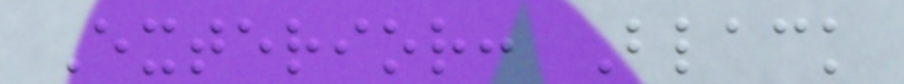Exterior: Black
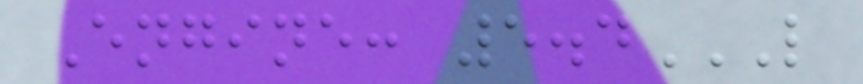Engine: 5.4L
